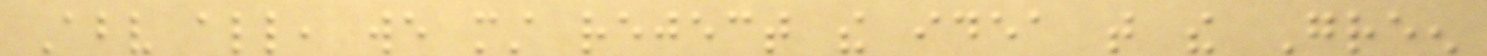Above all, we must reject the idea that the Green
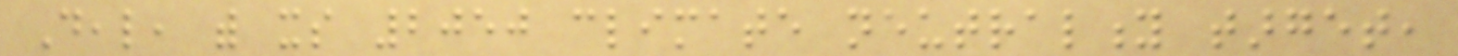Deal, with its 2050 climate neutrality target,
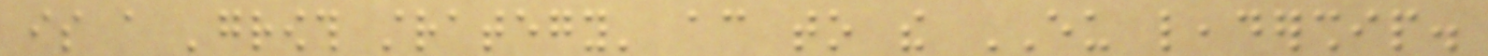is a 'growth strategy' according to the EU leadership.
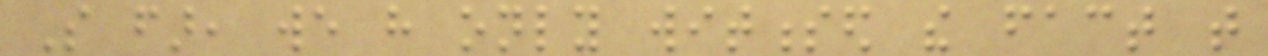So far, we have only witnessed the fact that
